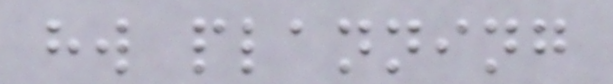hw planning
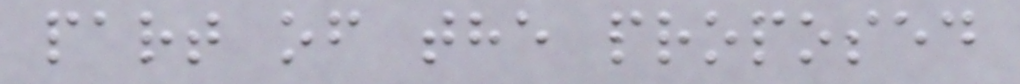part of the proposed
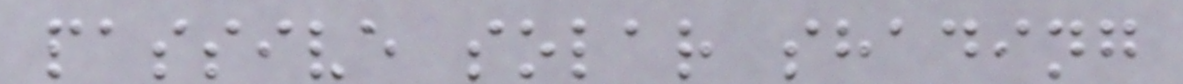passive solar shading
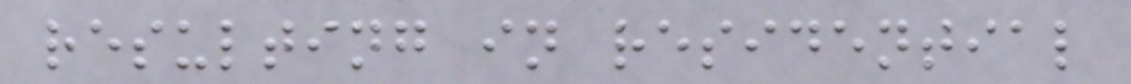resulting in residential
